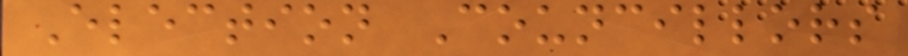Election Councillors
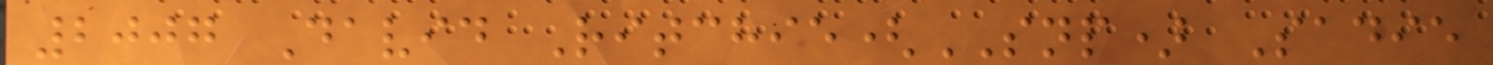2007 David Ritchie(SNP) Sadie
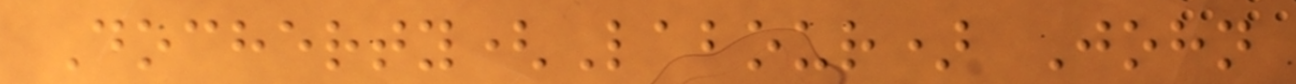Docherty(Labour) John
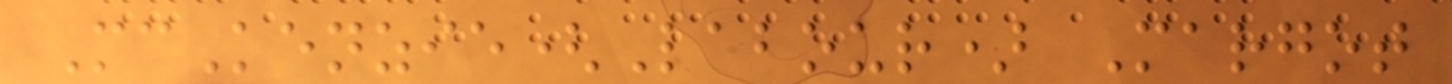McKenzie(Labour) Margot
